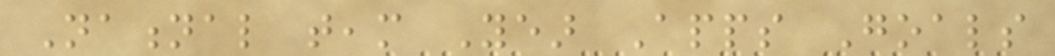National team Year Apps Goals
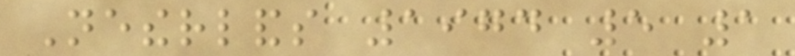Netherlands 1974 5 1
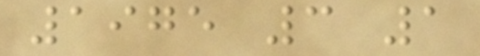1975 3 1
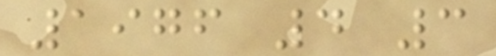1976 4 3
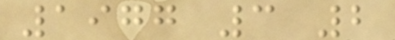1977 3 2
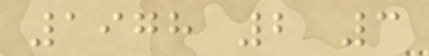1978 2 3
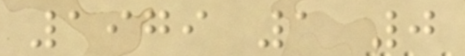1979 1 0
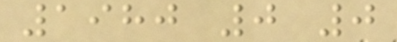1980 0 0
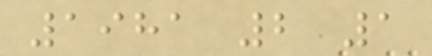1981 2 1
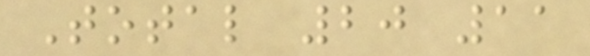Total 20 11
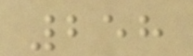258
